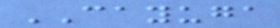CAYUGA
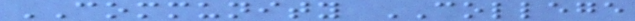COMMUNITY COLLEGE
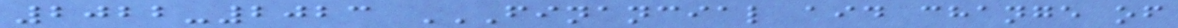2022-2023 FINANCIAL AID CHANGE OF
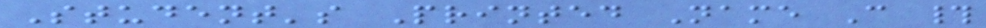Student's Printed Name C #
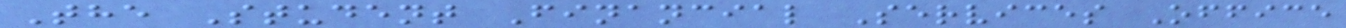The Student Financial Services Office
